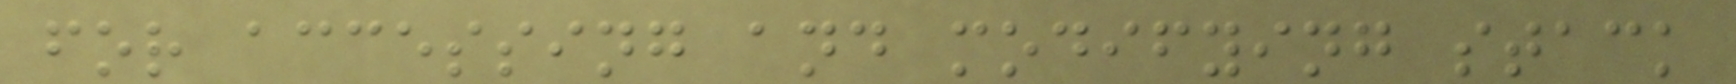for accessing and modifying stack
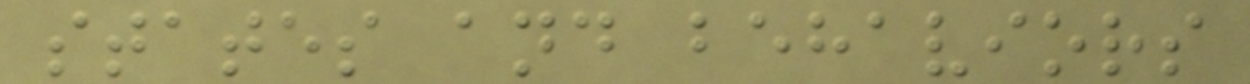states and behaviors
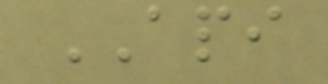API
